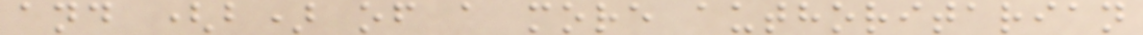and (b) of a more authoritarian
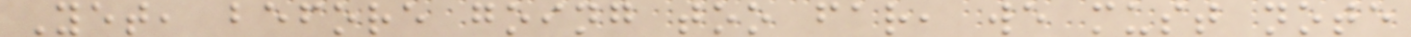Yet, before going too far, we must note
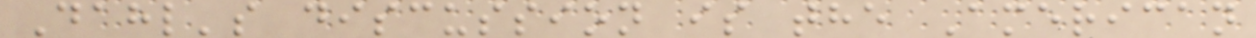Dahl's discussion is the American
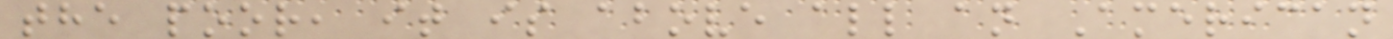the poor, it is above all an American
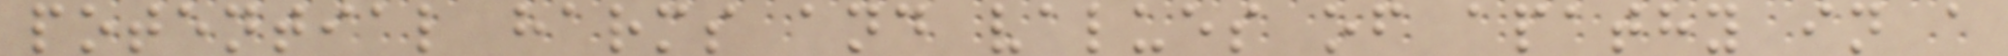potential harms and values of apathy in a
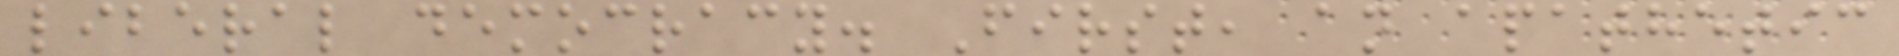liberal democracy. First, an apathetic
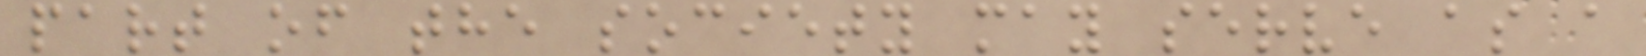part of the society may serve as a
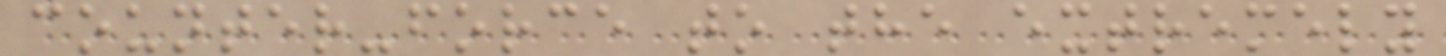counter-force to the extremely
